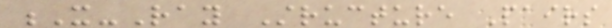X-Ray Structure Pairs
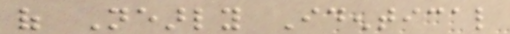of Nearly Identical
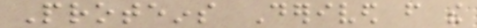Proteins Derived from the
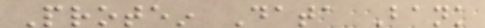Protein Data Bank
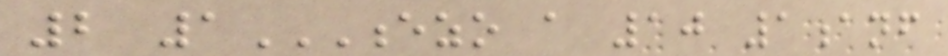2 1EZO A 10 1ANF
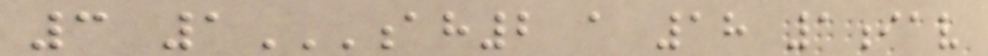3 1AH2 A 18 1IAV
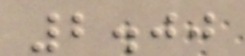2.00
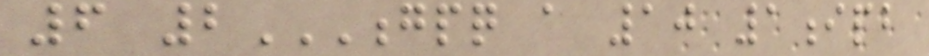6 2GPQ A 10 1IPB
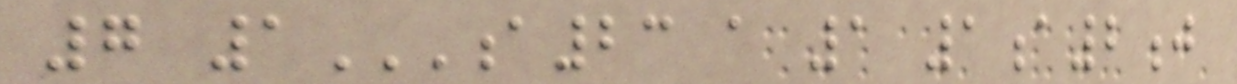7 1A23 A 1 1A2J
